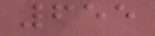655
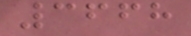3668
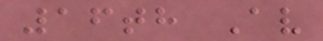16th Av
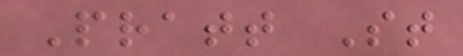Pratt St
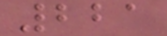221
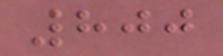800
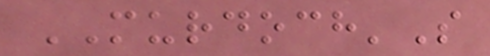MURDOCH'S
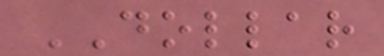DOLLAR
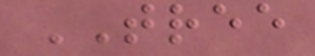TREE
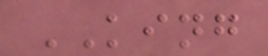KING
